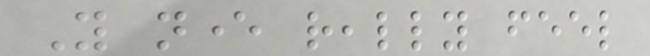You never really feel
